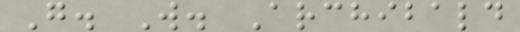G. W. Archibald
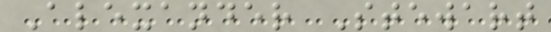Alexander Stewart
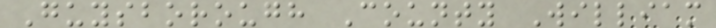Guysborough County William
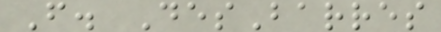F. DesBarres
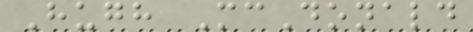Hugh McDonald
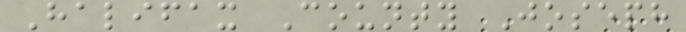Halifax County Joseph
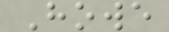Howe
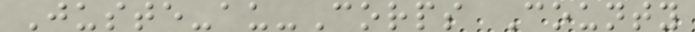Juste-au-Corps County
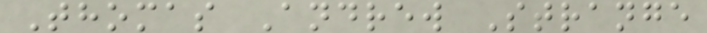Thomas Andrew Strange
